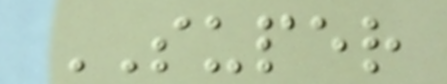SUPER
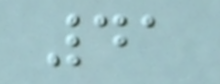41
